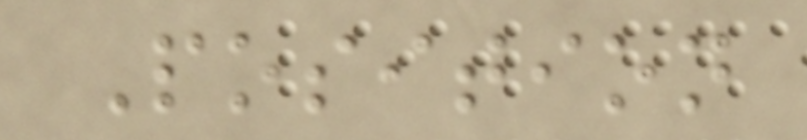Position
